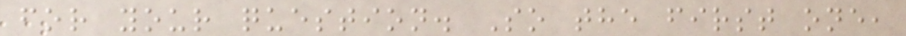for your question. So the first one,
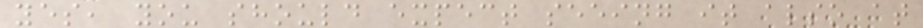yes, you should expect seeing it also at
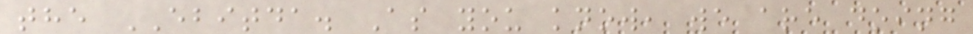the EBITDA. As you know, we are doing
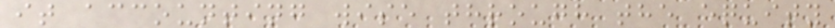it accounting wise through the equity
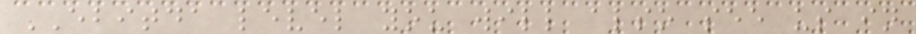EBITDA level you will also see us in
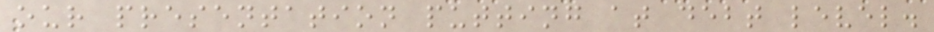our presentation putting at debt level.
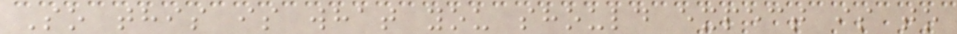So this is what you should expect is to
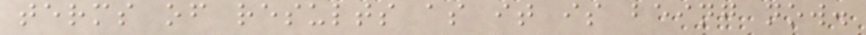terms of results as it is being now.
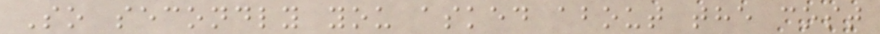So secondly you asked about the cost
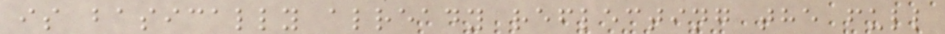is basically already reflecting the full
